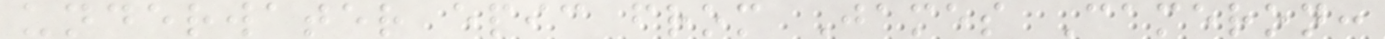underwater epic from James Cameron:
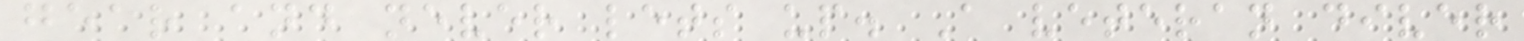gear and never lets up. A veteran diver
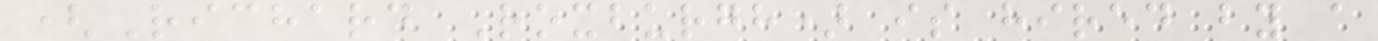(Richard Roxburgh) is hired by a
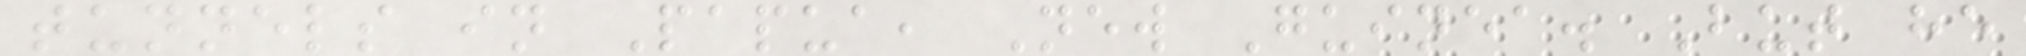tunnels in Papua, New Guinea. But he
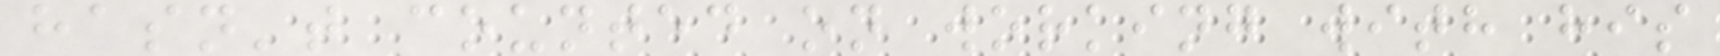hasn't counted on working with his
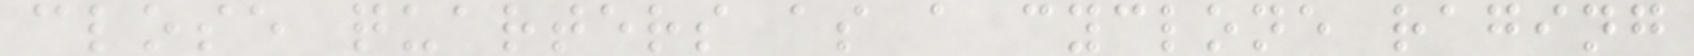close quarters as a cyclone raging
